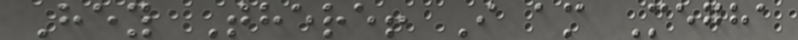Hey There! I am Megha
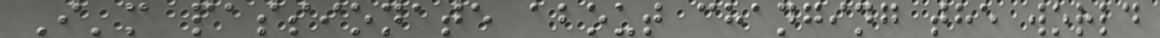I'm passionate about changing the world
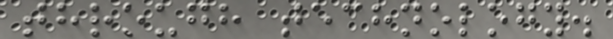through technology.
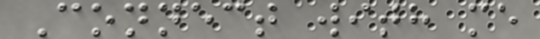Connect with me
